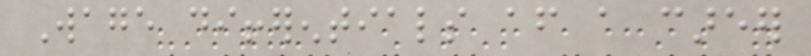Wage differentials after a career
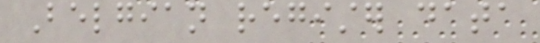Belgian register data
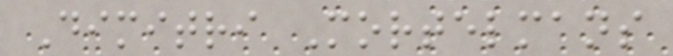Dimitri Mortelmans
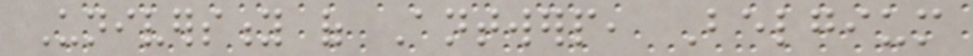University of Antwerp, Belgium
